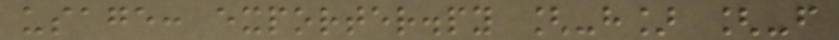usage: exporter.py [-h] [-f
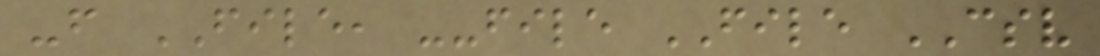-f FILE, --file FILE CSV
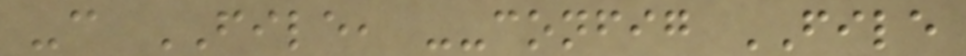-c FILE, --config FILE
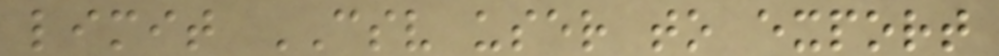limit CSV user to export
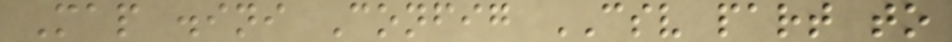Map .ini Config CSV part to
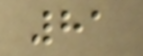81
